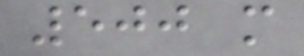500 m
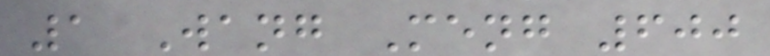1 Wang Meng 600
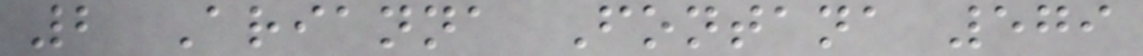2 Arianna Fontana 579
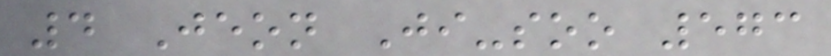4 Jeon Ji-soo 573
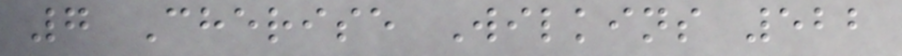7 Cherise Wilkins 522
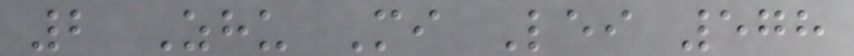2 Zhu Mi Lei 578
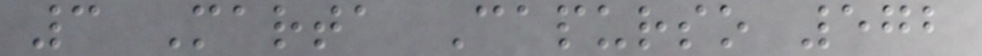3 Marta Capurso 572
